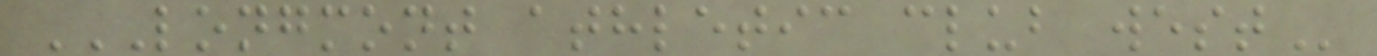LONGMONT ATHLETIC CLUB WEST
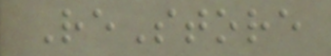ReStore
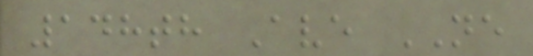148th Ave NE
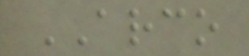ARCO
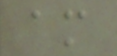am
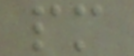pm
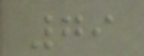79
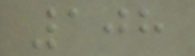108
